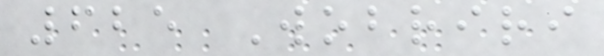625 Wobriri
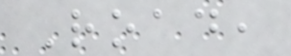Road,
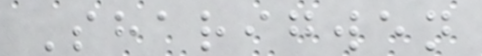Sharigwen
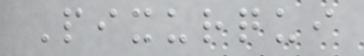Pixurqui
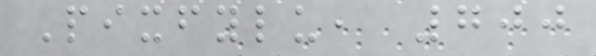Pixfylu, 700
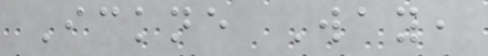Ickne Way,
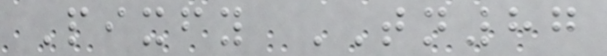Pixfy TN87
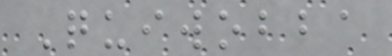Quiwobba
